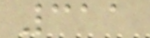311
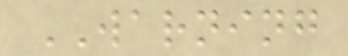WARNING
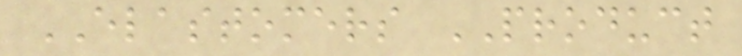ELASTOMERS PRODUCT
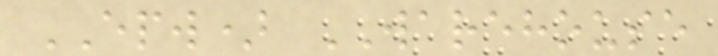EPW) WAREHOUSE
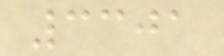3301
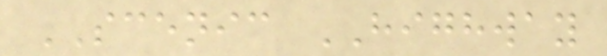SCENIC HIGHWAY
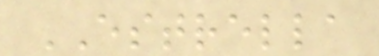ESTRELLA
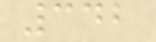342
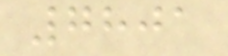7801
